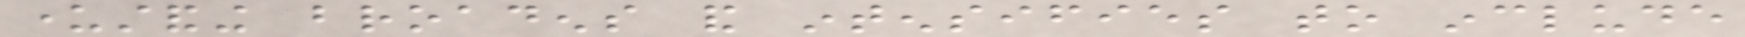understanding broadens and intensifies to include
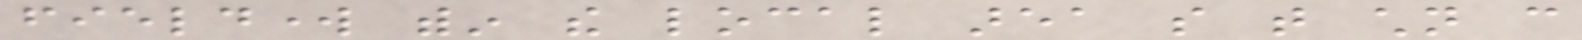fieldwork within the local area so that children can
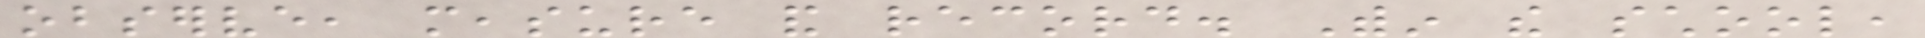observe, measure and record. Within the school,
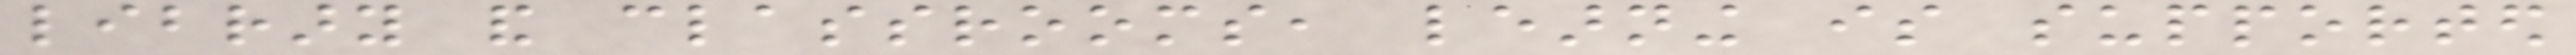library and classrooms, learning is supported
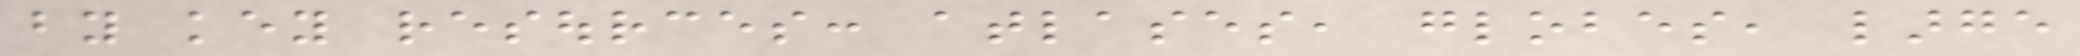by key resources: atlases, globes, large
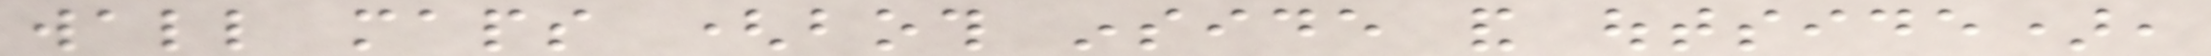wall maps (both inside and outside),
